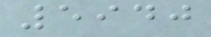5940
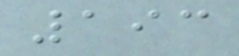193
